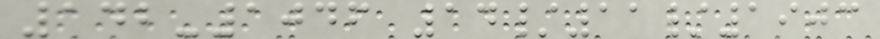142-1046 14/11/1903
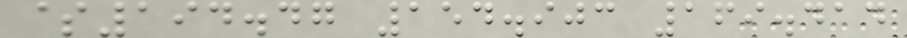$194.47 154.903 169.414
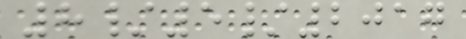8/5/2017
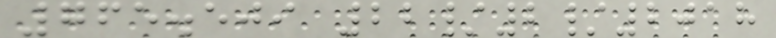765.509 22/2/2018
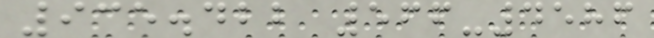935.422 566-4586
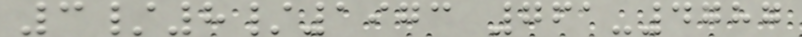3/8/1973 761-4787
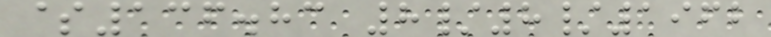$136.83 8/8/1962
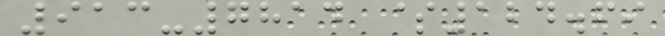913-7814 $124.69
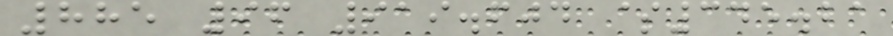885 96 919.604 $345.21
